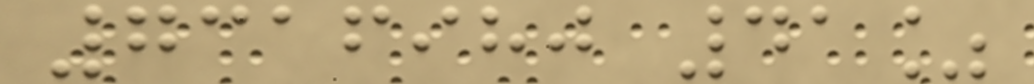7316980 41%
